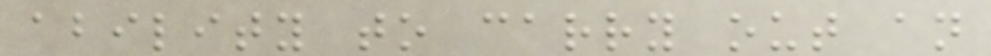ability to carry out an
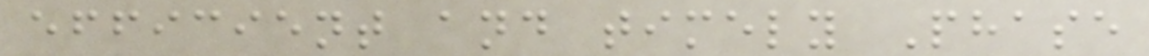efficient and timely Phase
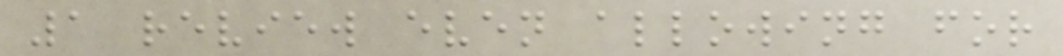1 review even allowing for
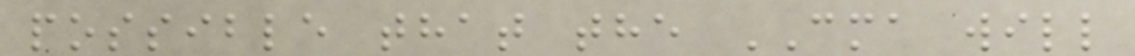possible that the CMA will
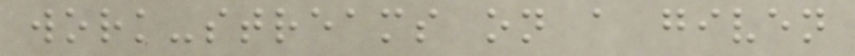work-streams on a given
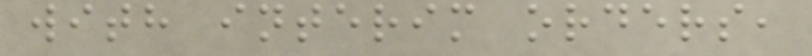with interim orders,
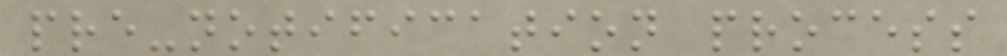pre-notification process
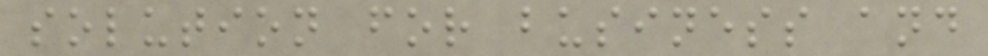solution for business and
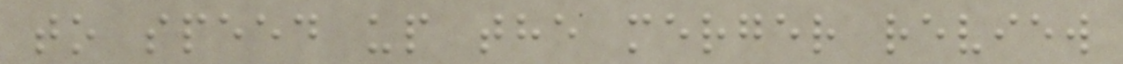to speed up the merger review
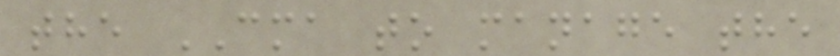the CMA to manage the
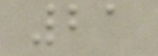21
